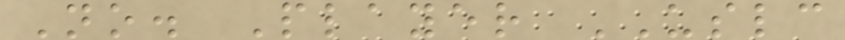No. Player USLC
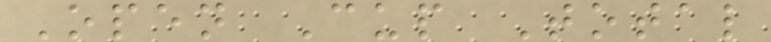Open Cup Total
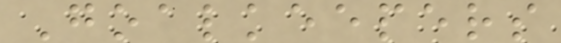Goalkeepers
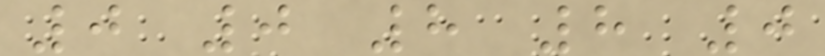0 0 8 8 0
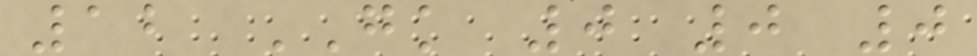12 GK 0 0 0
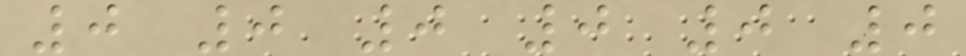0 0 0 0 0 0
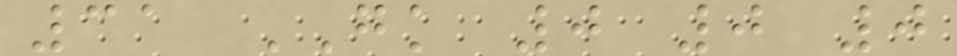31 GK 0 0 0
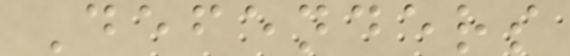Defenders
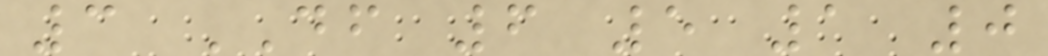3 DF 6 5 1 0
